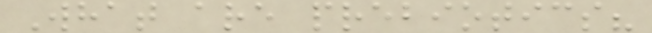What are prebiotics?
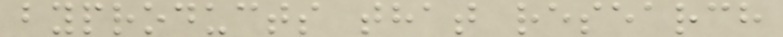byproducts that research
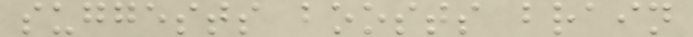suggests boosts brain
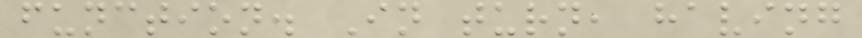function. In turn, having
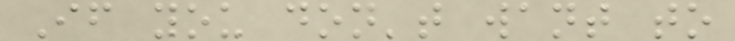If you don't want to
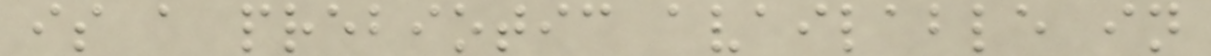is a prebiotic available in
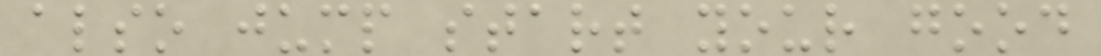also jump start your good
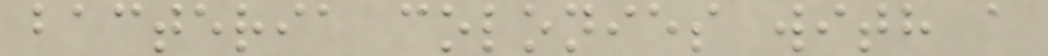bacteria colonies with a
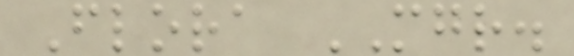Flora MGR.
